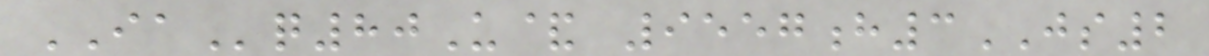IAq80U& 9557h3JS2
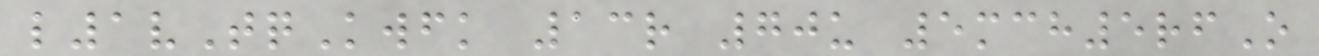l1vTqKwfk 13r 70u 5mch5rfO
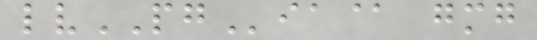lvPGia@ gmg
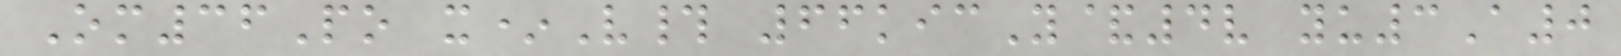Om36Po x*V# 66kicY&4v yu3A0
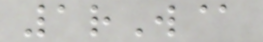1rW@
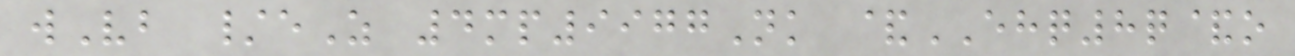wVb /eZ 4mp9977Nk &EHQ8q&o
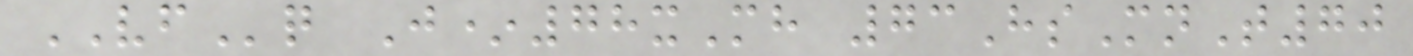VFq J*78xMh 73HsMnT70
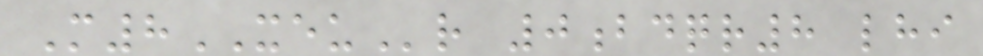M8XEUr 0bdqr8 lhi
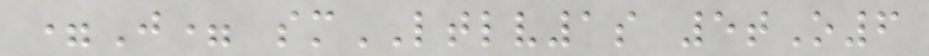=J= smLTLV1s 5tO6
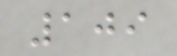109
